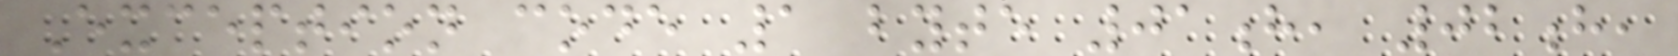Exception code 1 byte 01h, 02h,
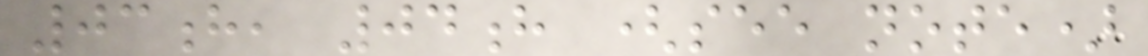03h, 04h (see note)
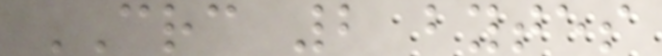CRC 2 bytes
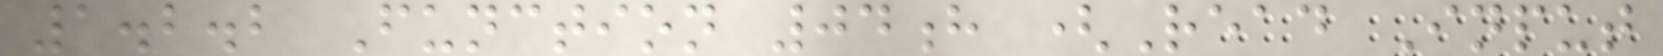1.2.2 Function 04h (Read Input
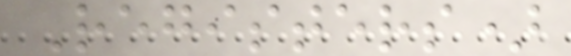Registers)
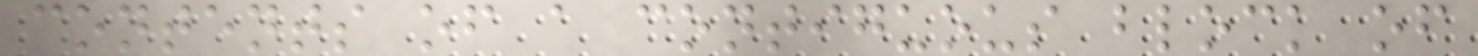contents of a contiguous block of
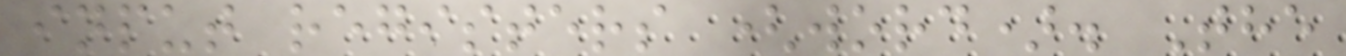input registers (word). The
